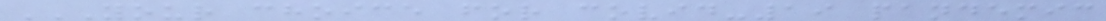YOUR CHOICE FOR COVID-19 PANDEMIC
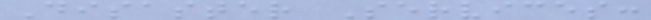Disaster Services:
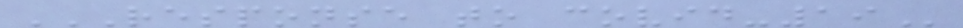RESPONSE TO COVID-19
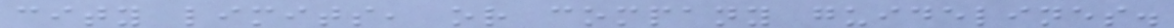city limits, or company guidelines.
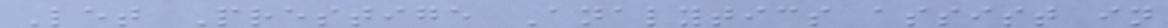Let Prestige Analytics assist in
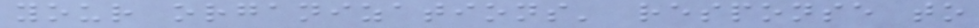your organizations' response to
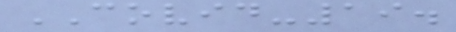COVID-19.
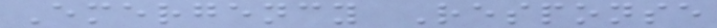Emergency Response
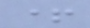+
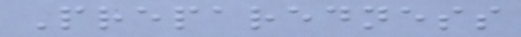Preparedness
